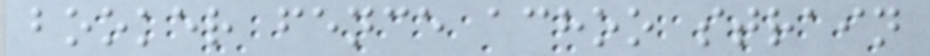booker fence achoo strain
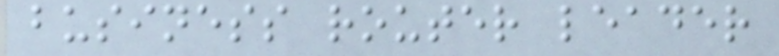business router leader
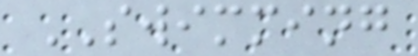SWIMMING
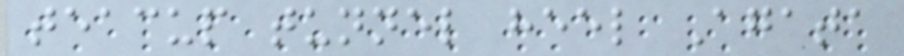teacup tunnel heel Agata
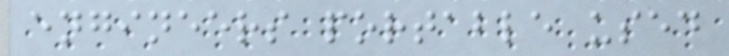engineers portable used
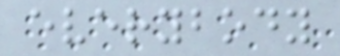everybody
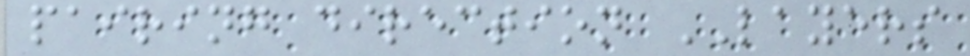pairing direction LAYERS
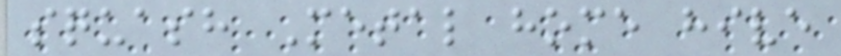squash Metal home hive
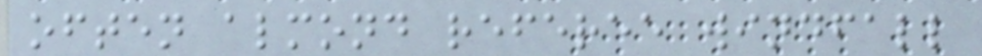often almond referee windfall
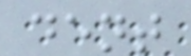dent
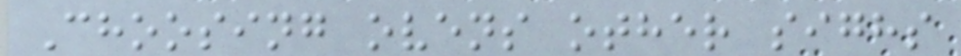Choosing ovens other sighs
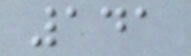141
